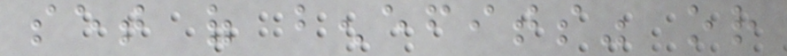set of benefits" or
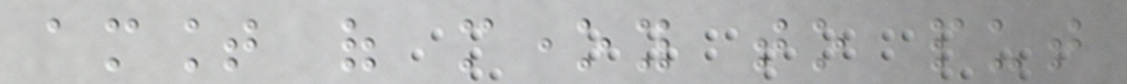amount of money to put
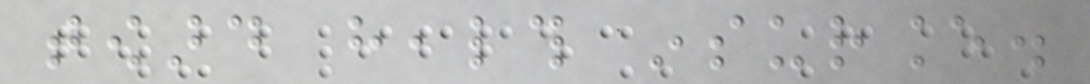toward health insurance.
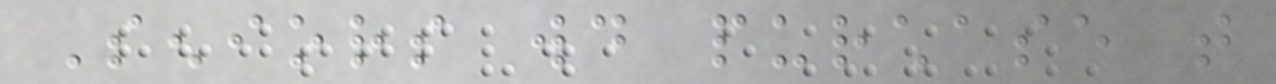Seniors would purchase that
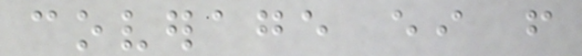coverage either from
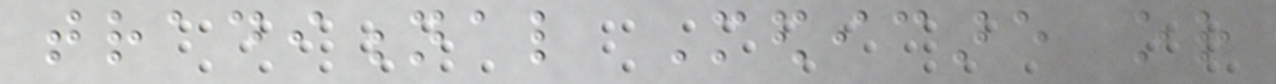traditional Medicare or
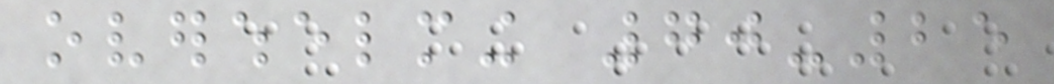overwhelming 70-25
